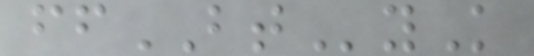ffBTyK
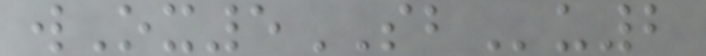wOx5SBu2
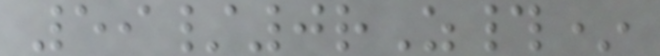59/0rZ#*
